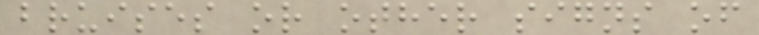bruises or other signs of
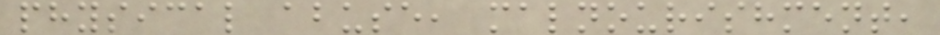physical abuse, malnourishment,
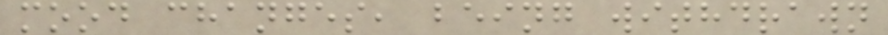mood changes, being withdrawn
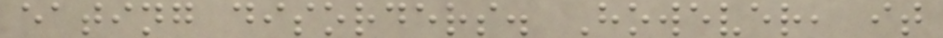eating disorders. However, it
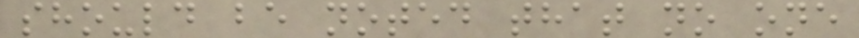should be noted that no one
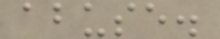abuse.
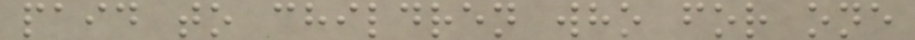paid to children who for one
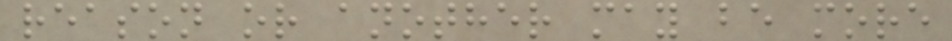reason or another may be more
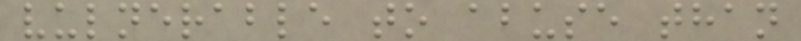vulnerable to abuse than
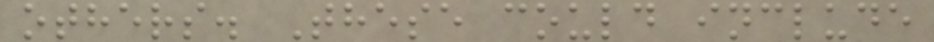others. These could include
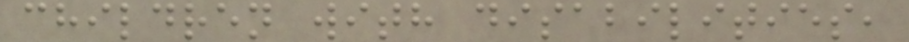children with disabilities,
